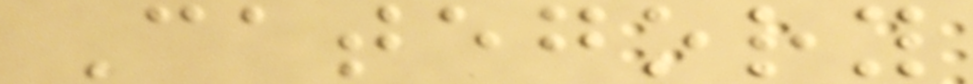Category
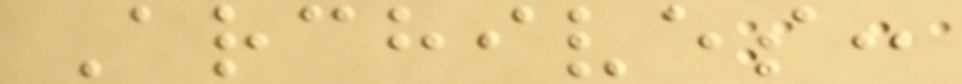Archives:
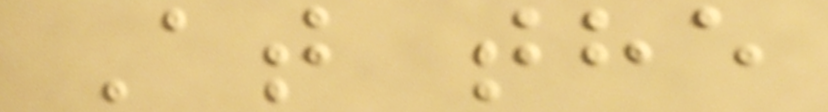At the
